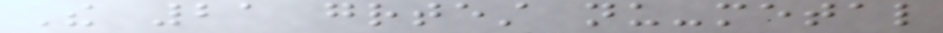The 21 greatest nu-metal
